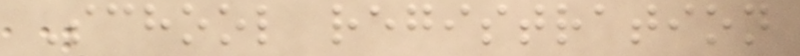School registration
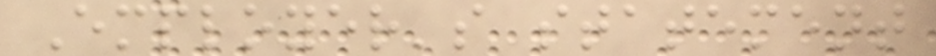Employer's statement
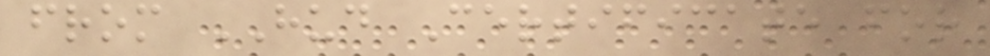from HUD Certificate for
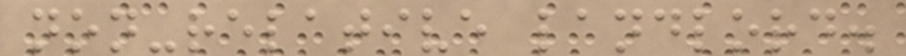non-relative landlord.
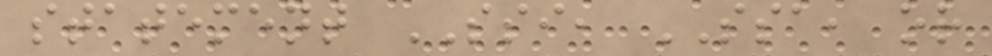statement SSI, SSA, or
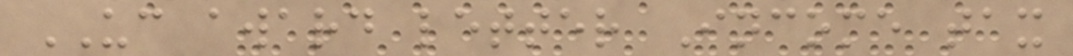UC award letter Income tax
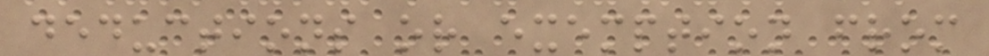deductions or exemption from
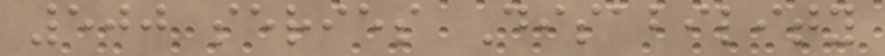500 series Disability
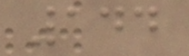144
